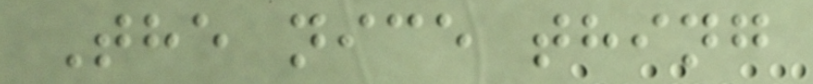The nice thing
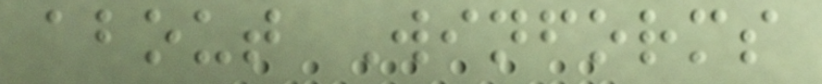about Winforms
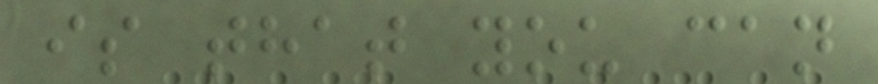is that you can
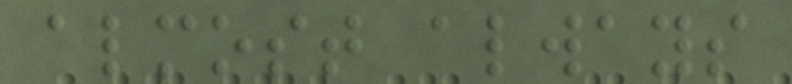almost always
